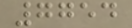7754
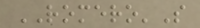ROMERO'S
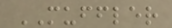MUFFLER
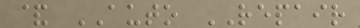& AUTO REPAIR
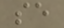se
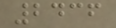2436
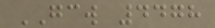GCW 4478
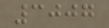3007
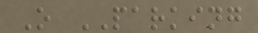O PARKING
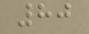80
